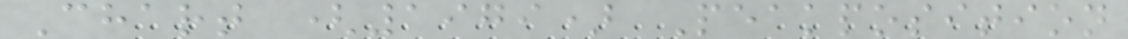Chart (1979) Peakposition
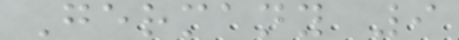Germany 9
